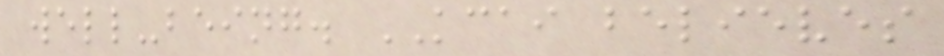well-being. KCAI believes
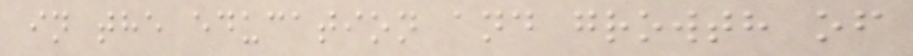in the education and growth of
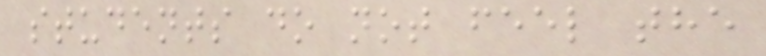students do not feel the
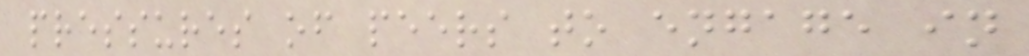pressures of peers to engage in
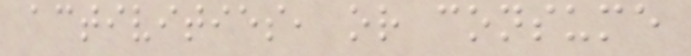activities, or consume
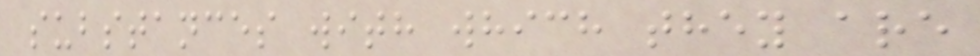substances with which they are
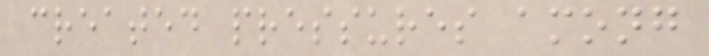created pressures among
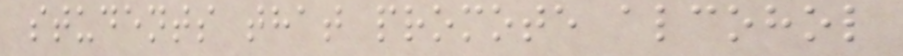students that promote alcohol
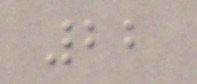22
